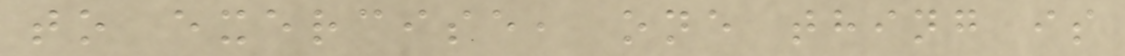to exercise, one thing is
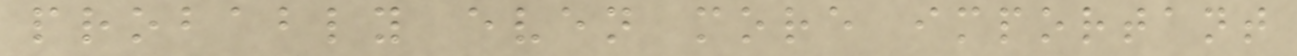probably even more important
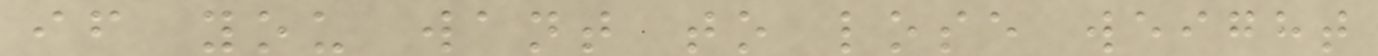if you want to lose weight
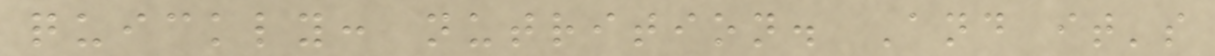quickly: nutrition. And it's
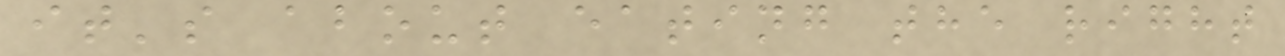it's about eating the right
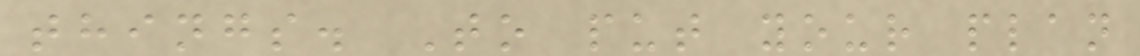things. To put your plan
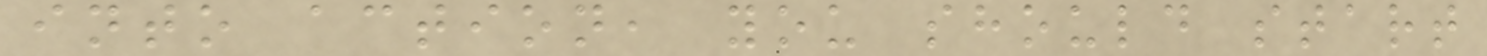into action, you should start
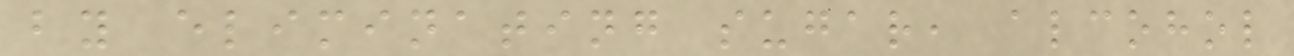by eliminating sugar, alcohol
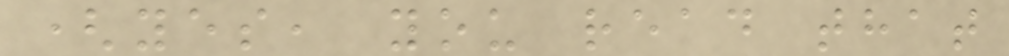(yes, you read that
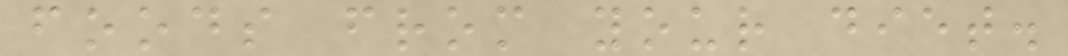foods from your diet.
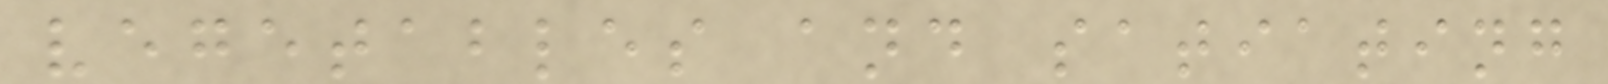vegetables and satiating
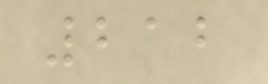212
